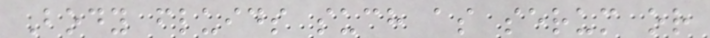Body fluids such as serum or
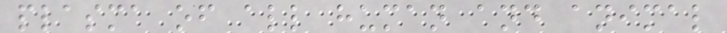plasma of all human and animal
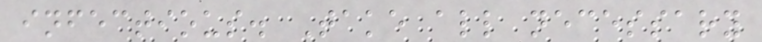infectious. Take all necessary
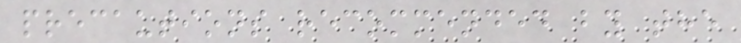precautions recommended by the
